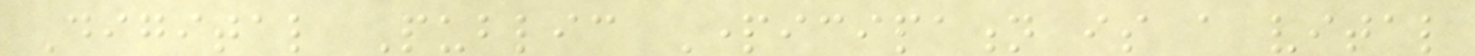Digital Public Participation is a vital
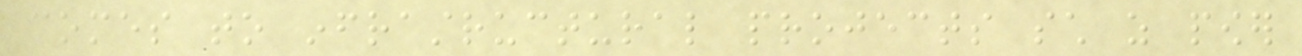comes to infrastructural projects such as power
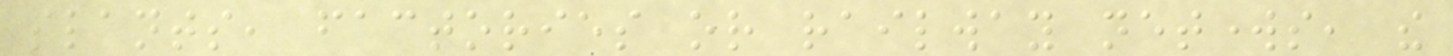plants, factories or railway networks, the
